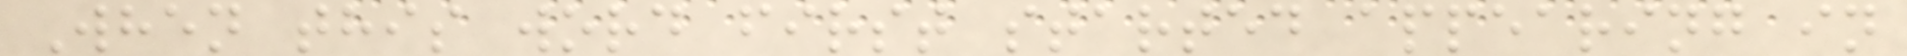When this word first started appearing in
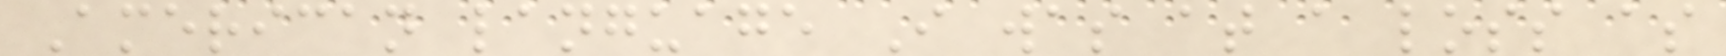American language I was at a loss as
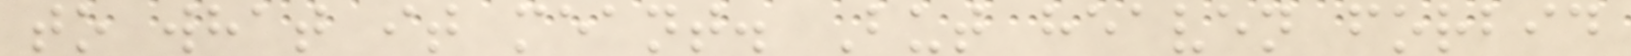to what it meant. But heaven forbid
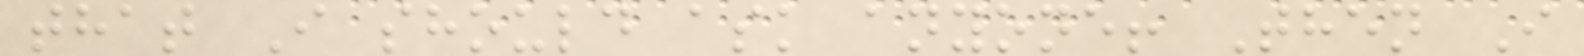that I should ask anyone! Then I
